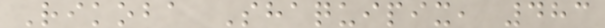Rikoba Shaquipix, 483
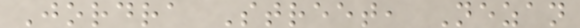Jordra Street, Nezan
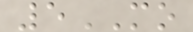5MO
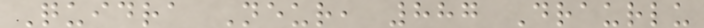Quidra Neur, 887 Draurlu
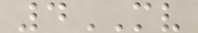4MV
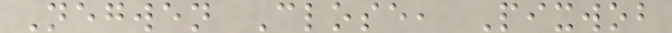Negwen Close, Pixwob
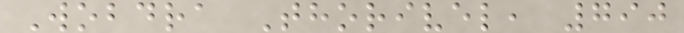Wobdra Thorivel, 790
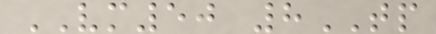VM50 8TP
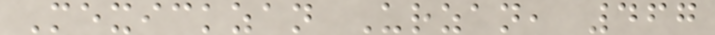Mexickzan Urzan, 467
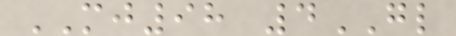MJ98 4GL
